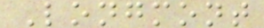Longmont
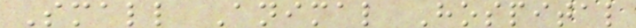Small Animal Hospital
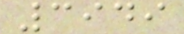3949
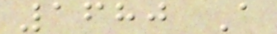1680 A
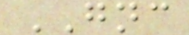GNC
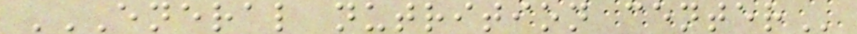ENERAL NUTRITION CENTER
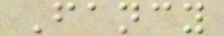Fancy
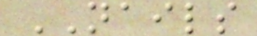NAILS
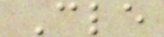Cle
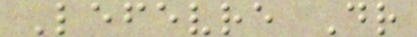Lefevre Dr
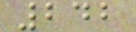242
